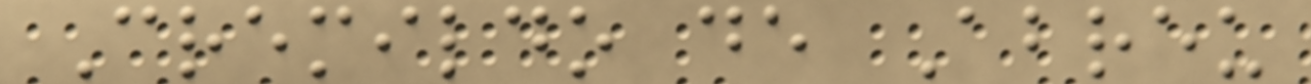Cremildo de Abreu
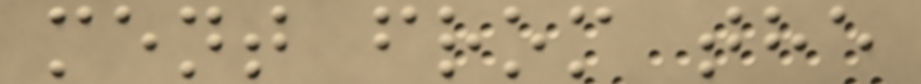ment from the
